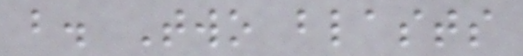b. Two blasts
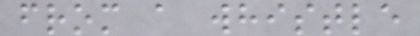from a whistle
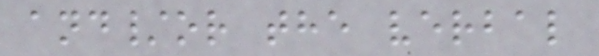and/or the verbal
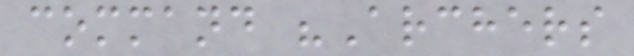command "Archers
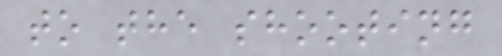to the shooting
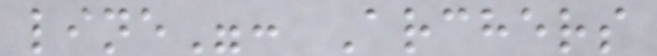line": Archers
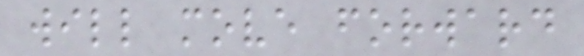will move forward
